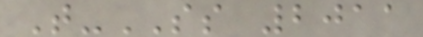T-SS 2011
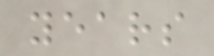years
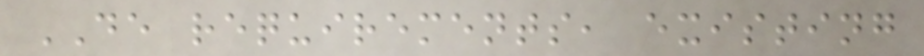DE requirements, existing
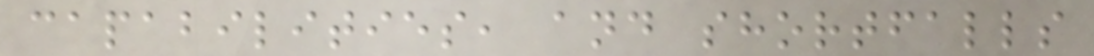capabilities, and shortfalls
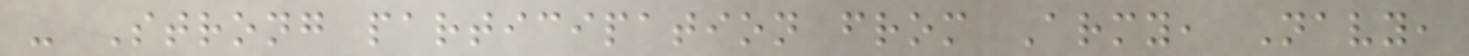- Strong participation from Army, Navy,
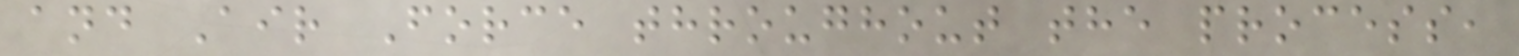and Air Force throughout the process,
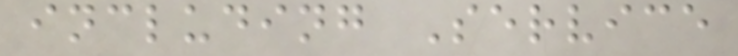including Service
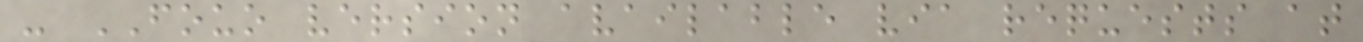- FOUO version available via requests at
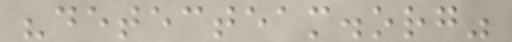"detecteam.org"
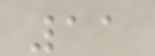11
